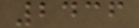2436
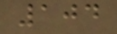104
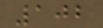102
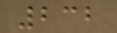232
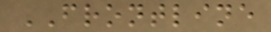FRONTLINE
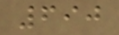690
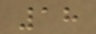18
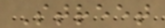Street
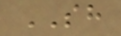SH
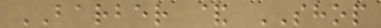BARBER & SHOP
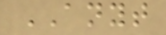ANYT
